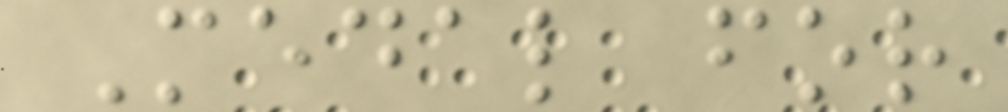Medal for
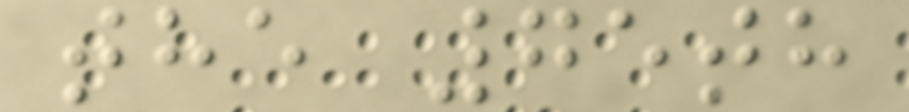the 75th
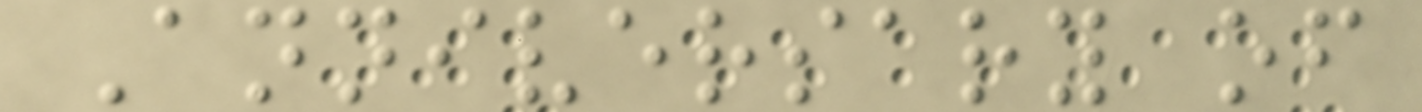Anniversary of
